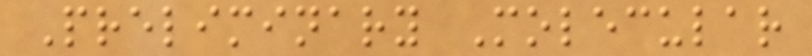Preliminary Molecular
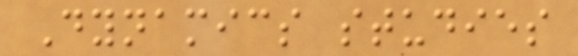Dynamics studies
